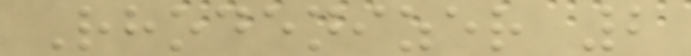Rhodenizer 2
